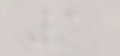1
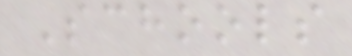Schools
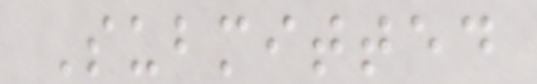Submitted
